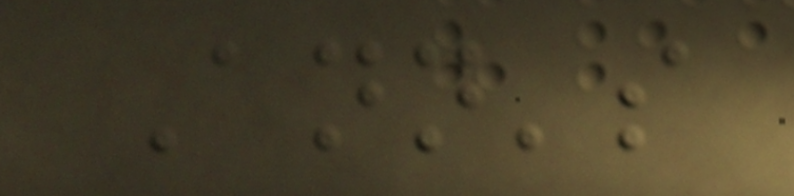Ann's
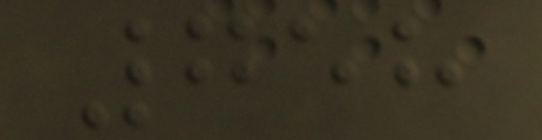758
